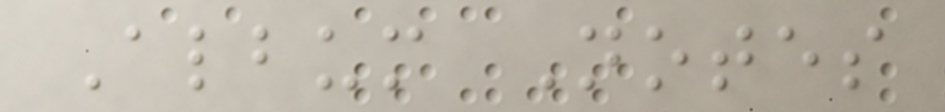Album Notes
